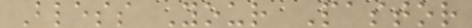Bless Your Pastor
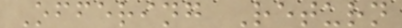Offering Return
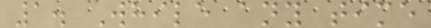1. While any time
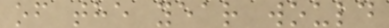of the year would
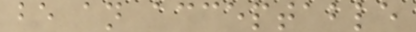be an acceptable
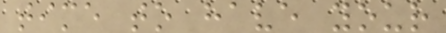time to have your
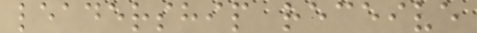leadership receive
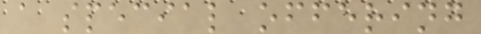a special offering
